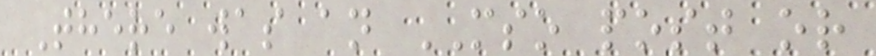There was an MSO post or
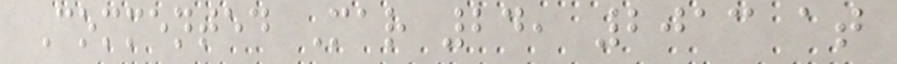Commented Mar 24, 2013 at
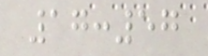17:57
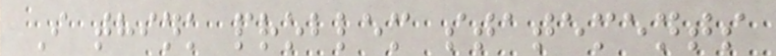I think problem statements
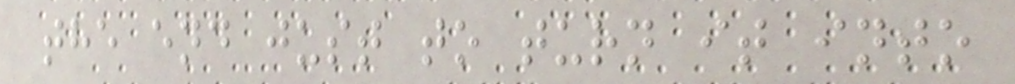the end just to turn it into
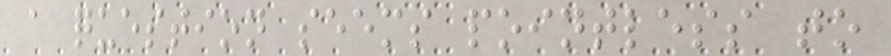a question seems pointless to
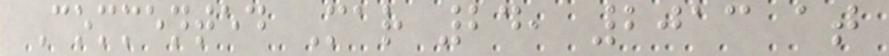Commented Mar 24, 2013 at
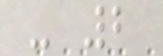- 2
